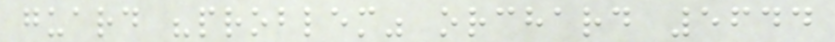guard "problem" orchard 5644
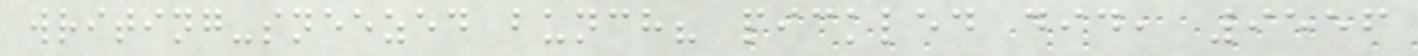writing-sneezed bunch? pickled did, 9556
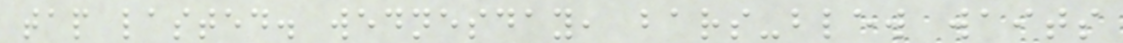tap lasted. wednesday, bars-blew waits
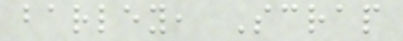barley, Scrap
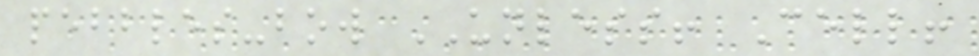pebbles-bow UNLESS! Cell!
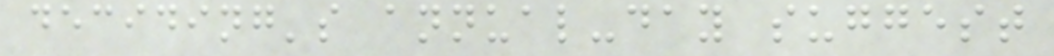deciding's annual-day suggest
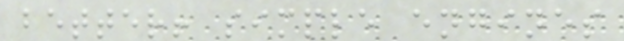better! simple engines
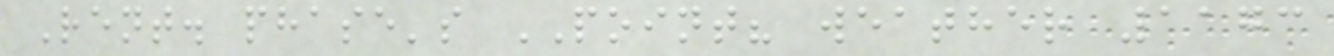Rent. phase's POINT? weather 1173
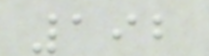192
